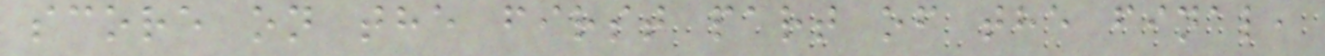score on the first part of the final,
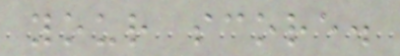your score.
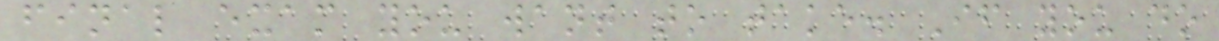final exam you want to take. If you do
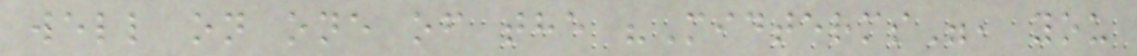well on one of the "Midterms", you
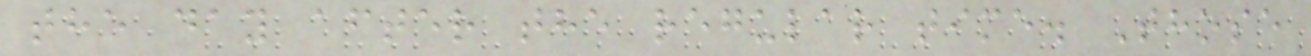the day after the regular time. Those
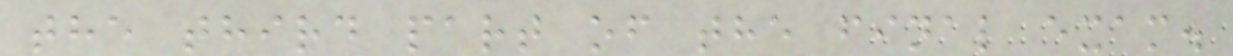the third part of the final exam.
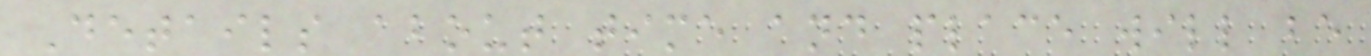Details about time and place will be
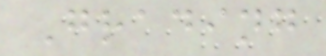Grading
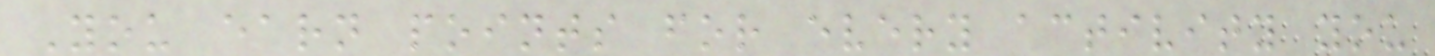You earn points for every activity you
